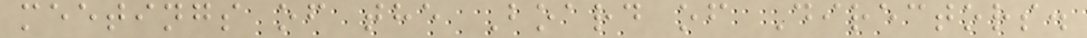meetings of the Board of Directors.
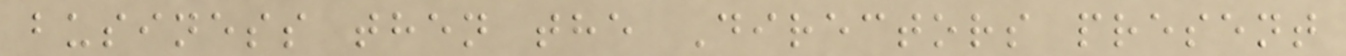business then the Directors present
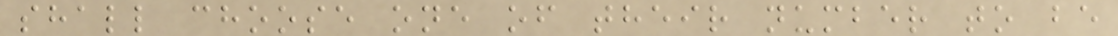shall choose one of their number to be
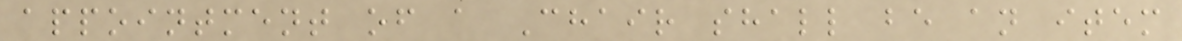appointment of a Chair shall be an item
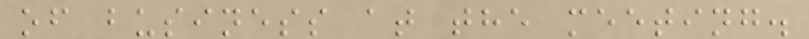of business at the meeting.
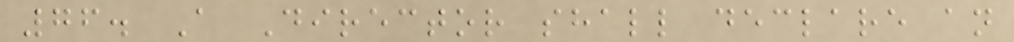76. A Director shall declare an
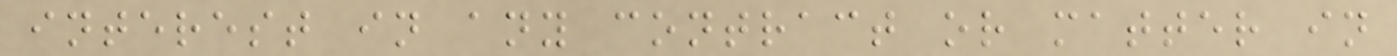interest in any contract or matter in
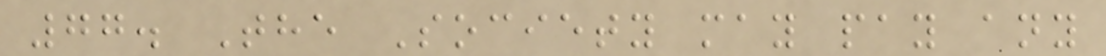77. The Society may pay any
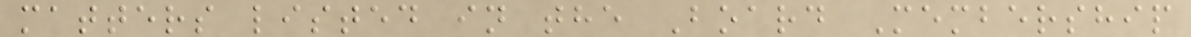matters listed in the Board Membership
